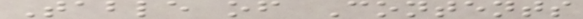Table of Contents
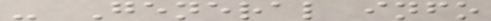- General info
